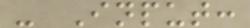- Input:
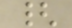{
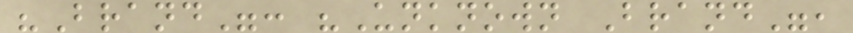"Brand": "Unknown Brand",
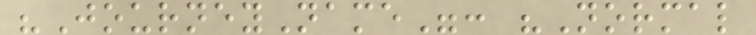"JourneyName": "Normal
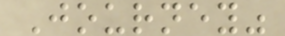Journey"
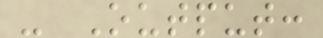- Output:
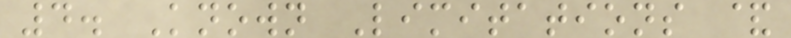4. Known Limitations &
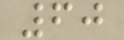60
